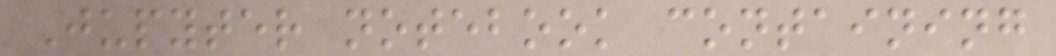Jupyter notebook containing
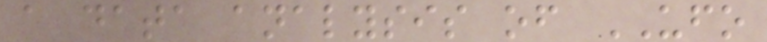a data analysis of UFO
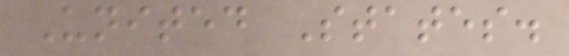United States.
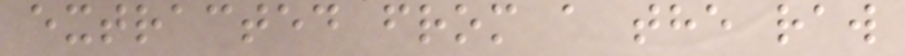extracted from a the raw
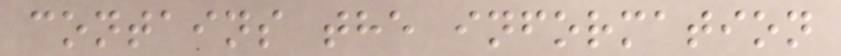contains the information
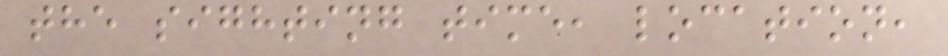the sighting time, location,
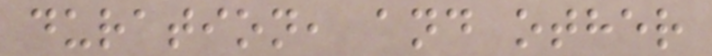duration, and other
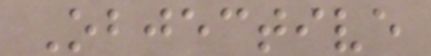Objective
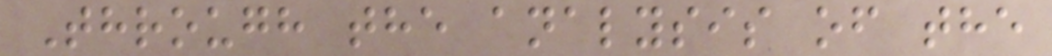Through the analysis of the
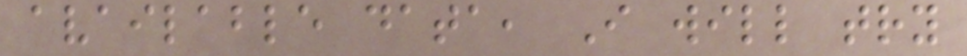available data, I will try
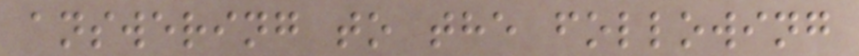answering to the following
